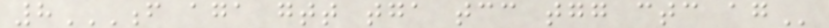8F AGA GTT TGA TCC TGG CTC AG
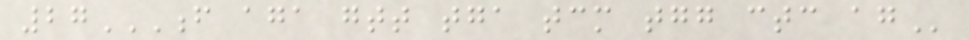27F AGA GTT TGA TCM TGG CTC AG
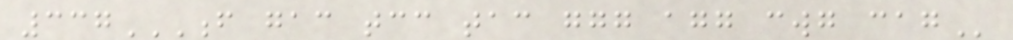337F GAC TCC TAC GGG AGG CWG CAG
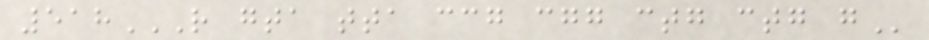518R GTA TTA CCG CGG CTG CTG G
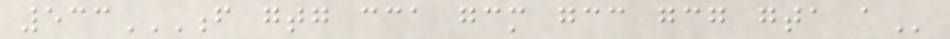533F GTG CCA GCM GCC GCG GTA A
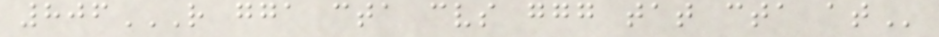806R GGA CTA CVS GGG TAT CTA AT
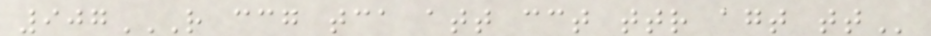907R CCG TCA ATT CCT TTR AGT TT
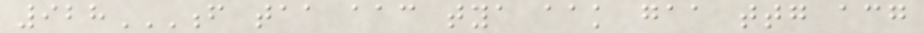928F TAA AAC TYA AAK GAA TTG ACG
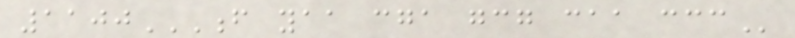1100F YAA CGA GCG CAA CCC
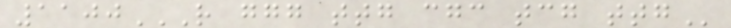1100R GGG TTG CGC TCG TTG
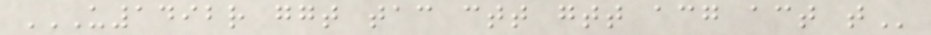U1492R GGT TAC CTT GTT ACG ACT T
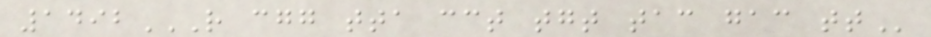1492R CGG TTA CCT TGT TAC GAC TT
